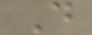D
